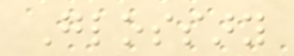Glossary
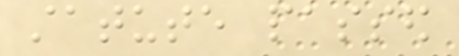statute passed
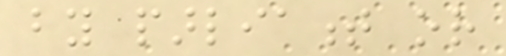by parliament or
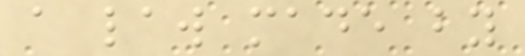a law made by
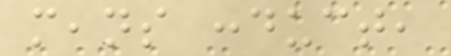means conduct,
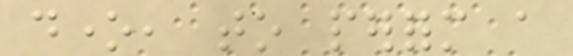done, to perform a
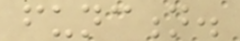function.
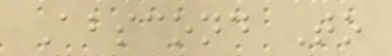Abscond To
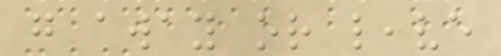go away or leave
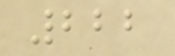222
